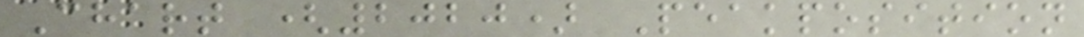Chart (2020) Peakposition
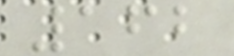162
